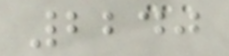2240
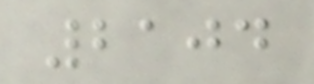2104
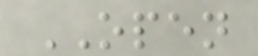OPEN
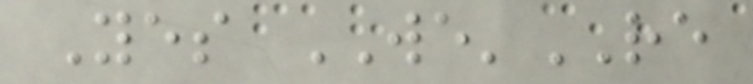Yes WE'RE
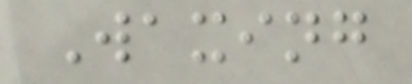Waxing
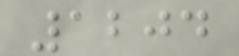1204
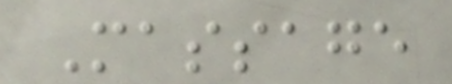Massage
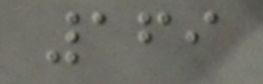169
